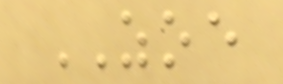ZOE
